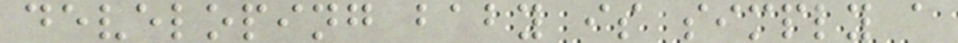developing baby is simply a
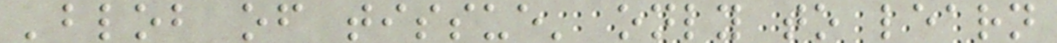'blob of tissue' only to learn
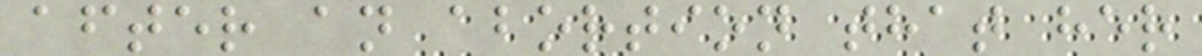after an abortion that her
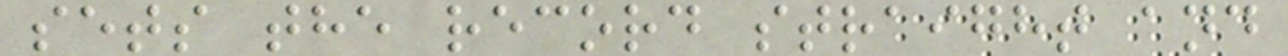sets the record straight and
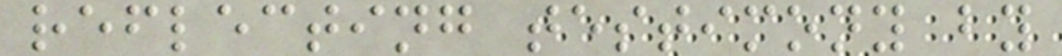reflecting testimony by
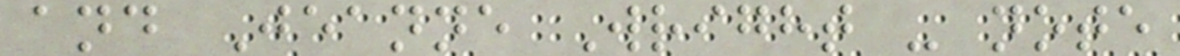and Jeanne Wright - note
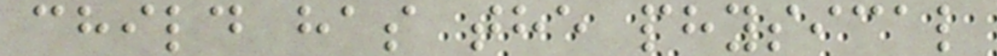child has the physical
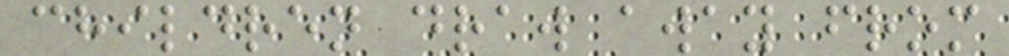children draw away from
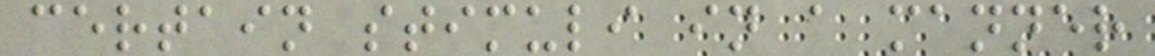certain stimuli in a manner
